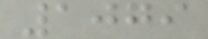1079
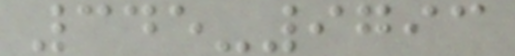345-9793
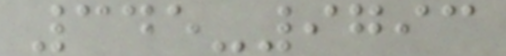345-9793
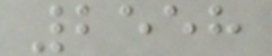2558
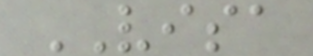VISA
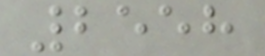2558
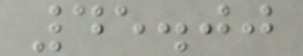45.00
